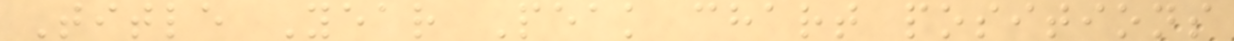Title Year Peak chart positions
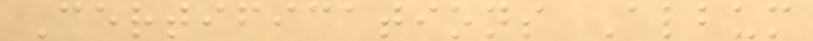Certifications Album
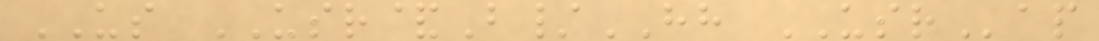US USR&B/HH USRap
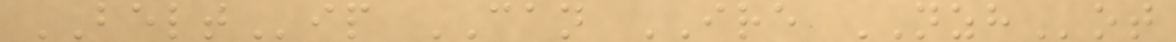BELTip CAN IRE NZHot
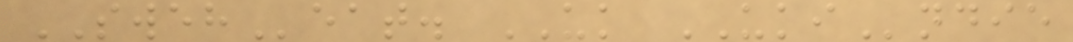SWEHeat. UK UKIndie
